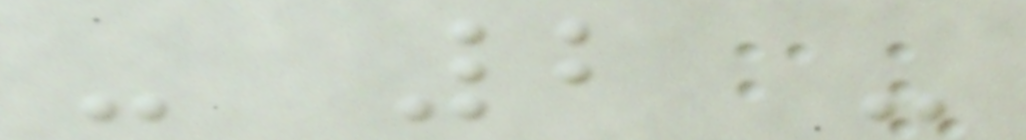- 2 -
